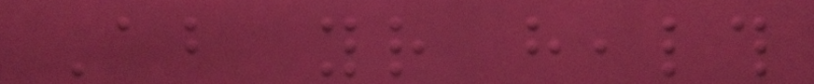About your health
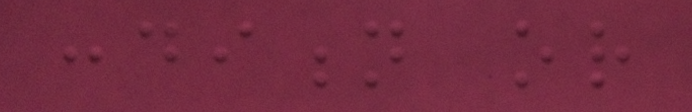condition or
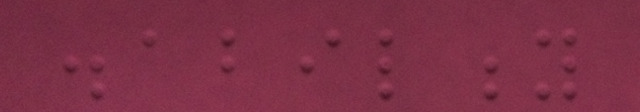disability
